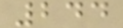244
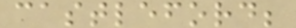castleford;
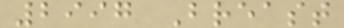2997 Breast
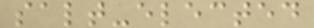salt-elected
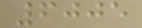6005
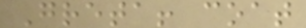Greta! coat
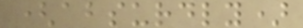(absurdly)
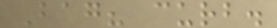Bag? curb.
